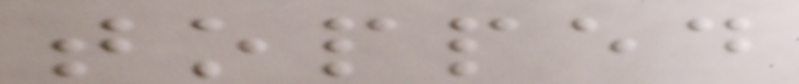topped
